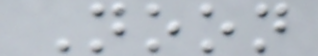Noon
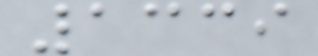1339
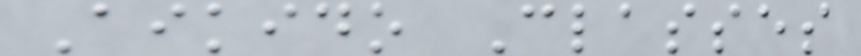Aikido Classes
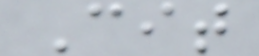Cit
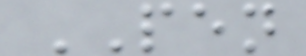PEN
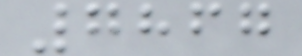7867
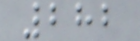282
